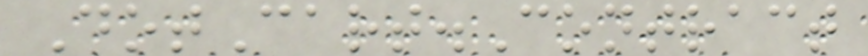DotCart.Contract
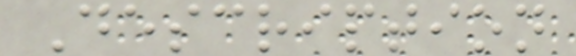Description
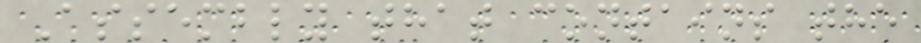Assembly that contains the
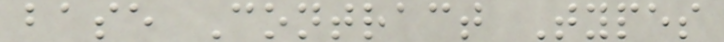base Contract Types
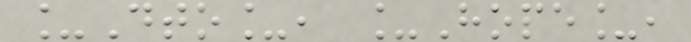_Dto_, _Hope_,
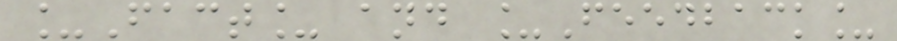_Fact_ and _Feedback_
